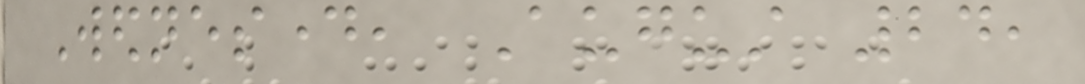Wednesday, August 24,
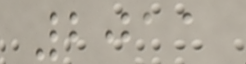2011
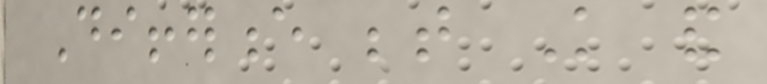Difference between Knowledge and
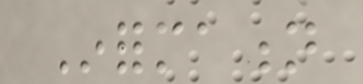Information
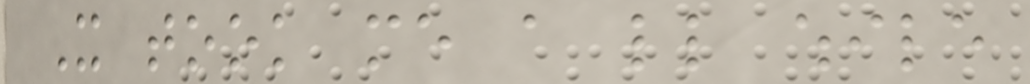It took me a little while
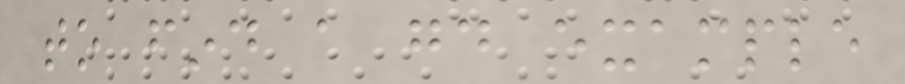to find a good example
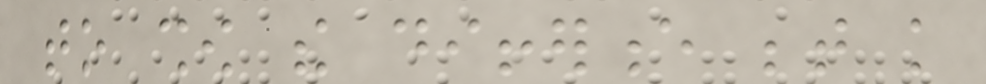to show the difference between knowledge
